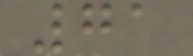71
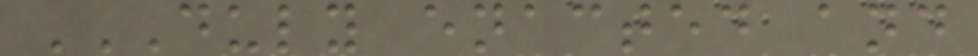DULY ENACTED AND
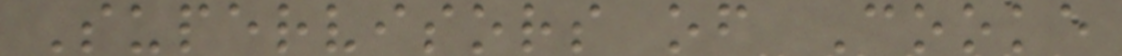Supervisors of Cooke
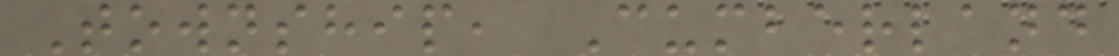Township, Cumberland
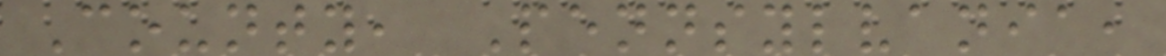County, Pennsylvania,
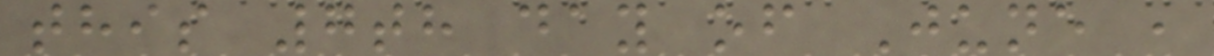this 7th day of June ,
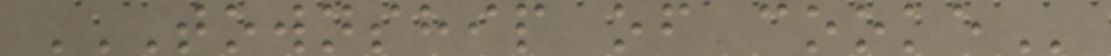TOWNSHIP OF COOKE
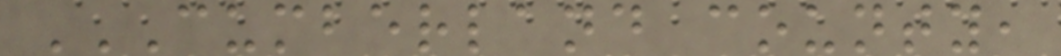CUMBERLAND COUNTY,
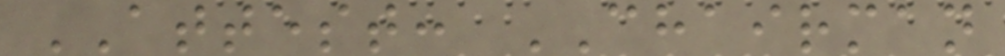ATTEST: CHAIRMAN
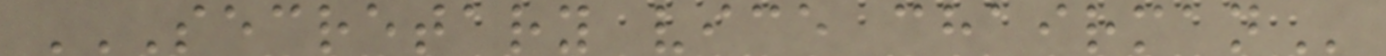SECRETARY VICE CHAIRMAN
